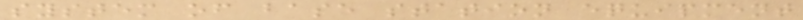system of base station equipment
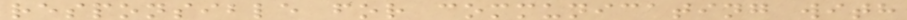responsible for communicating with
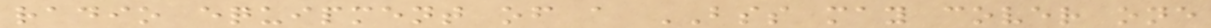radio equipment of a BSS may cover one
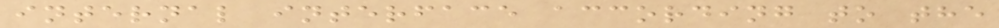internal interface according to the
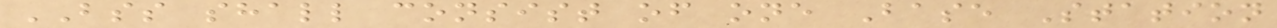BSS shall consist of one Base Station
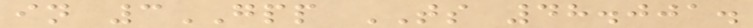in 3GPP TS 48.001.
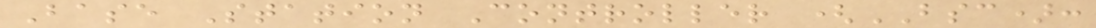Base Station Controller (BSC):
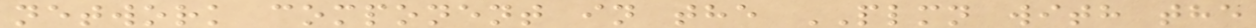network component in the PLMN with the
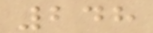248
